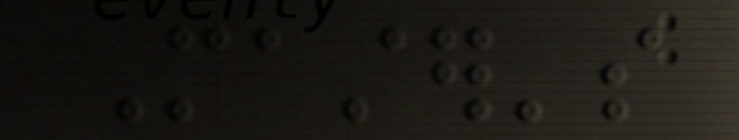Master's
